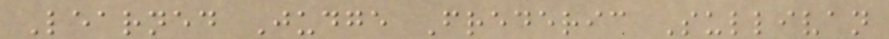Learned Judge Frederic Sullivan
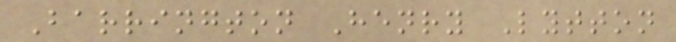Barrington Henry Lytton
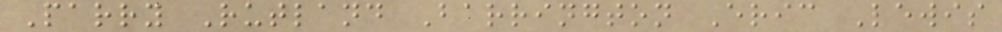Parry Rutland Barrington Eric Lewis
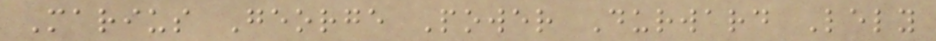Marius George Power Durward Lely
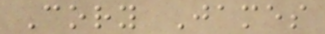Cory James
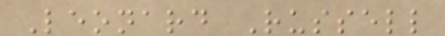Leonard Russell
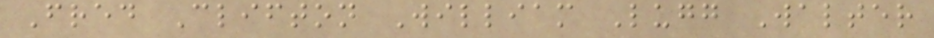Fred Clifton William Lugg Walter
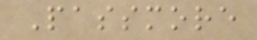Passmore
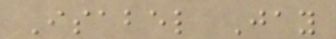Isabel Jay
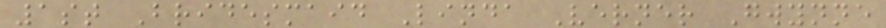1st Bridesmaid Linda Verner Gwynne
